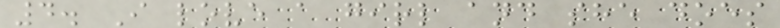4. I love a girl and she does
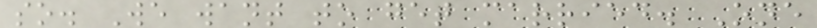so. We want to get married. One
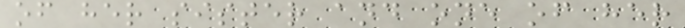of her sister and one of her
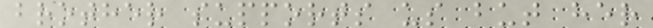brother supports us but her
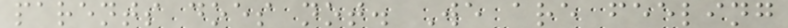parents does not. We are feeling
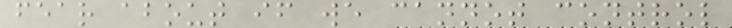fear about if we cannot control
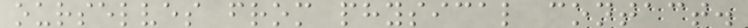ourselves from physical contact.
